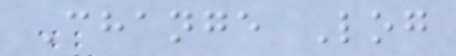Change Log
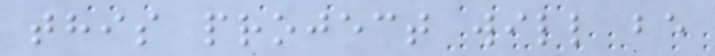this project will be
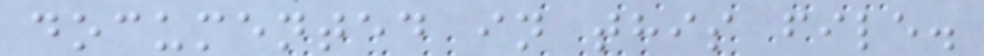documented in this file.
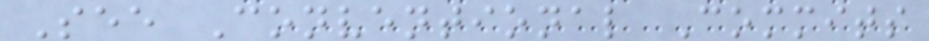See Conventional Commits
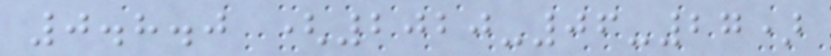0.8.0 (2020-06-27)
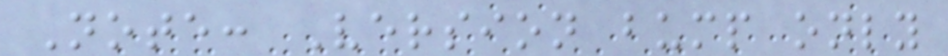Note: Version bump only
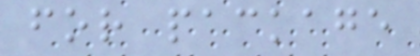for package
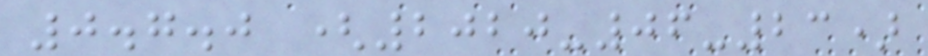0.7.0 (2020-06-23)
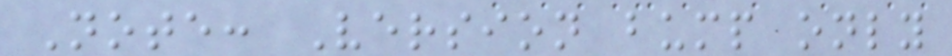Note: Version bump only
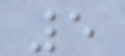5
